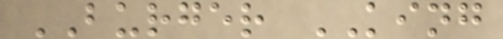BURGER KING
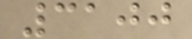3100
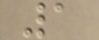1
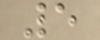5
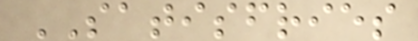SATISFRIES
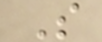S
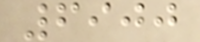6900
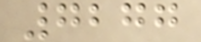7277
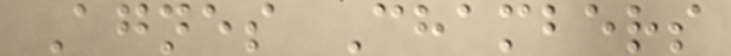Agnes Chambers
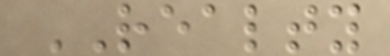REALTY
